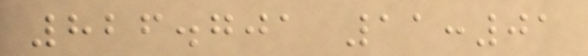826.701 11:01
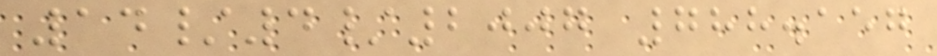14/4/2007 788.157
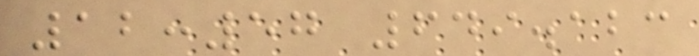12:57 649.123
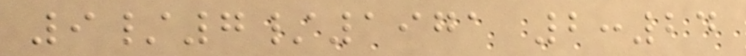9/7/1971 2:24
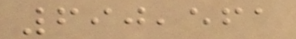690,561
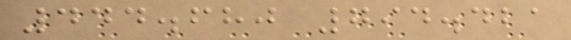444.680 794.421
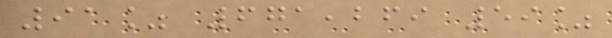91% 671,269 59%
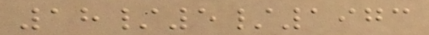18/5/1973
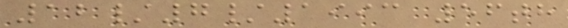12/7/1993 56th
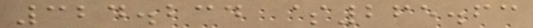324.234 $265.63
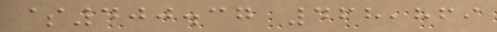$400.37 468,869
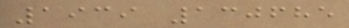1939 130685
